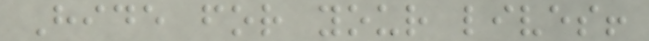Hide for your lives!
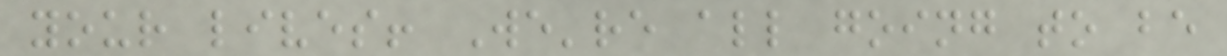your lives! We're all going to be
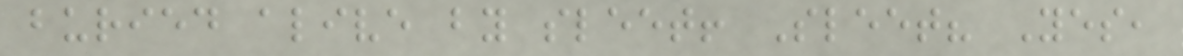buried alive by sleet! Sleet? Yes,
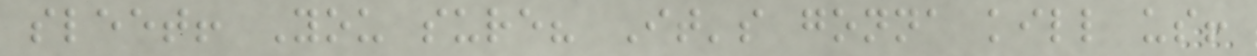sleet! You sure? It's gonna kill us!
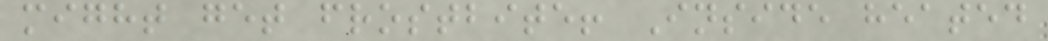might get frostbite! Inside heated
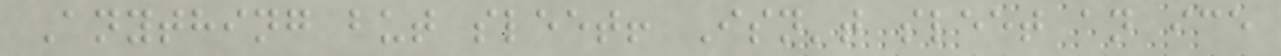Anything but sleet! Isn't sleet an ice
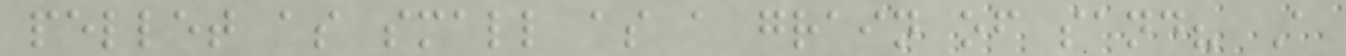pellet as small as a grain of sand? A
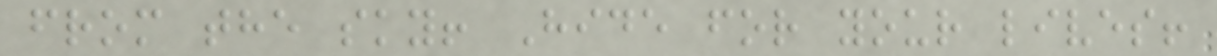from the sky! Hide for your lives!
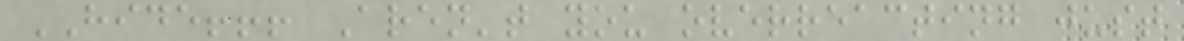HIDE!!! Aren't you overreacting just
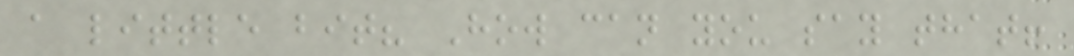a little bit? How can you say that!
